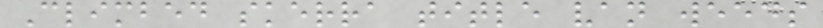Climbed skerra title van weeds
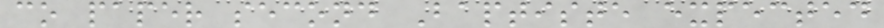co paper second Baptiste expected
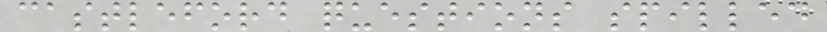castleford questions spilled
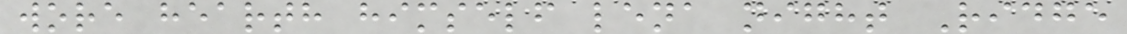wore hearth himself lena night Ridge
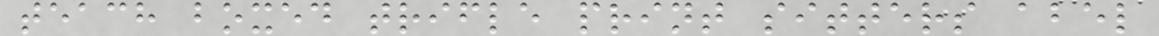teach boxed trifle print sitters abel
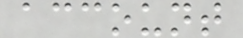account
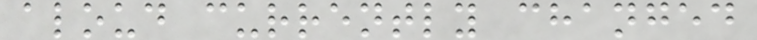aloud currently changed
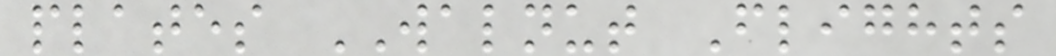plates WALNUT Flights
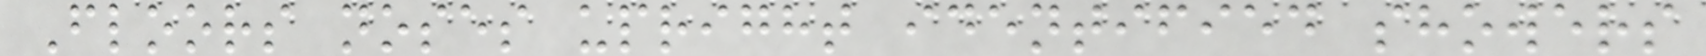Floors noses upright identified showers
